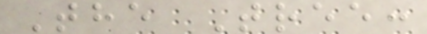The Tree:
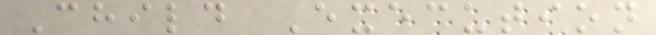Child Execution
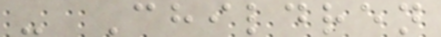- Children
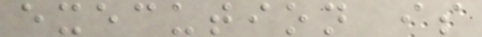execution is
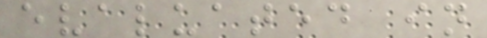evaluated in
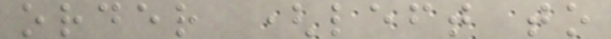order (left to
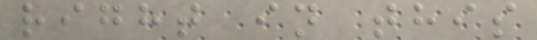right in this
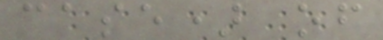case) of
